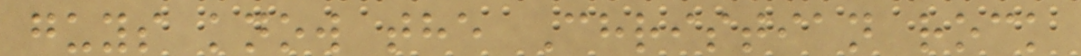guys know the Christian rock
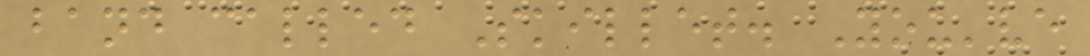band called Skillet. You've
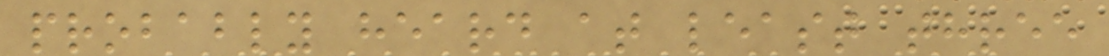probably heard at least three
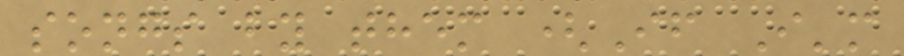songs by them (If I'm
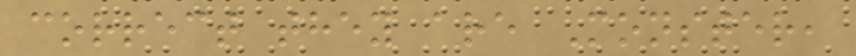correct they are Monster,
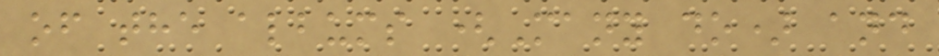of the albums (Many do) and
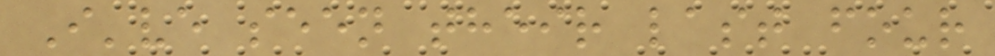I've seen their last four
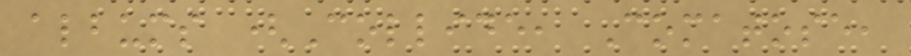albums (Collide, Comatose,
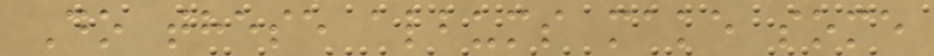Do these albums make some
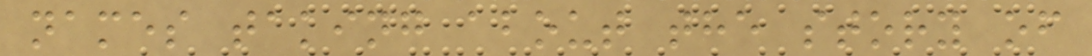names taking about the story of
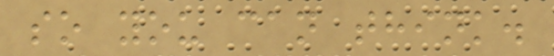so you can think.
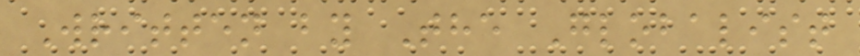Written by The Globalist
